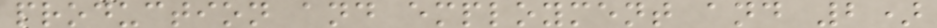production and employment and 2)
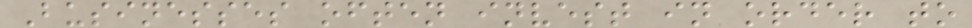Businesses often invest in order to
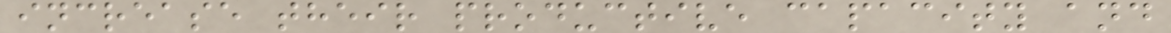increase their productive capacity and
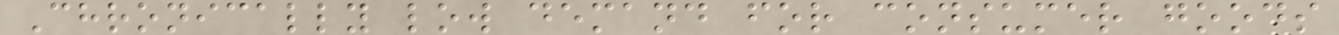Chronically low demand for consumer goods
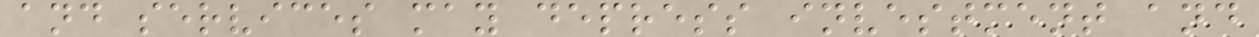and services may depress investment and
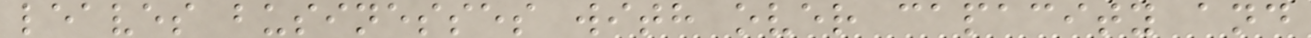leaves businesses with over capacity and
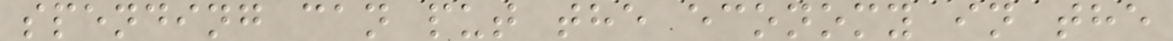spending can put the economy in the
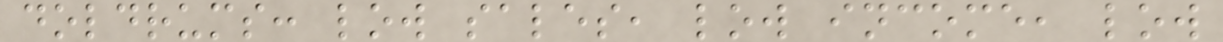doldrums: low sales, low income, low
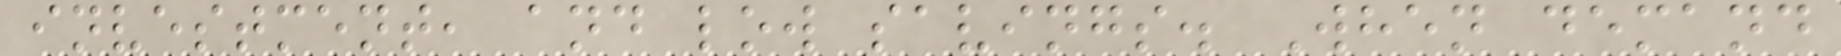investment, and low savings. When demand
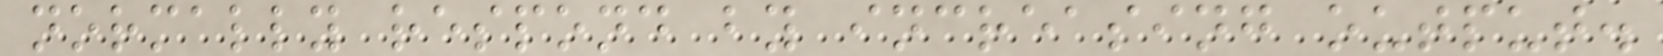normally respond by increasing output.
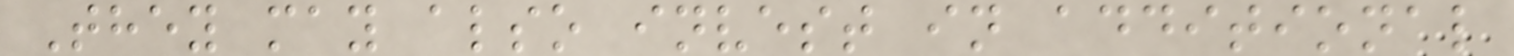They may also invest in additional
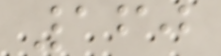160
